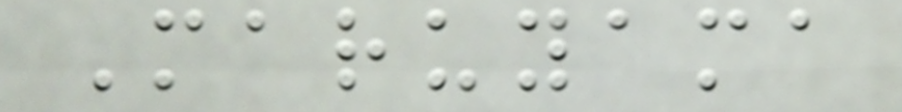Maruyama
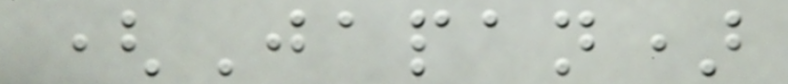(Japan)
